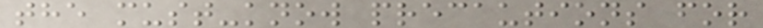the must-know precautions for
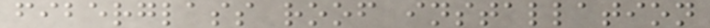fiberglass roof installation
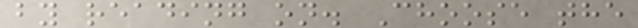by reading on. Choose the
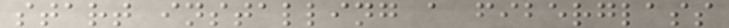start installing a fiberglass
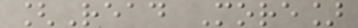[Read More]
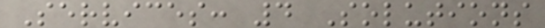Services: 4 Solutions
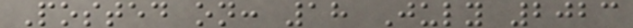Posted on: 18 July 2023
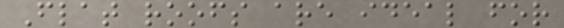Flat roofs are ideal for
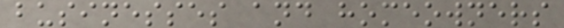businesses and homeowners
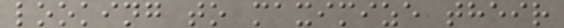looking to maximize their
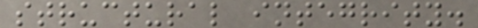structural integrity.
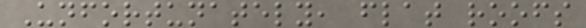Unfortunately, flat roofs
